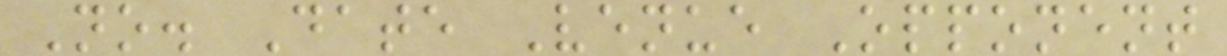No. Date Venue Opponent
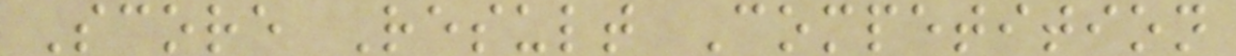Score Result Competition
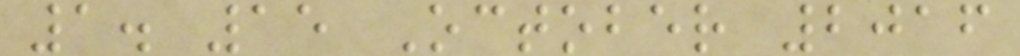1. 15 October 2016
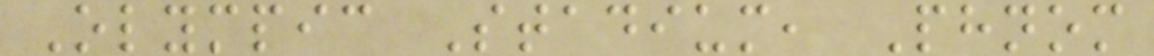Olympic Stadium, Phnom
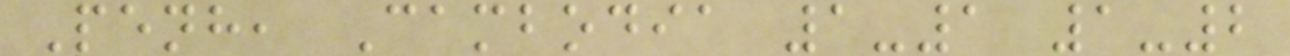Penh, Cambodia 1-1 1-2
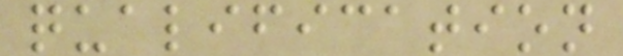qualification
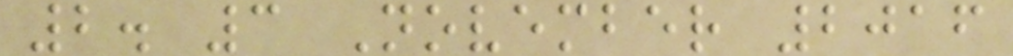2. 3 November 2016
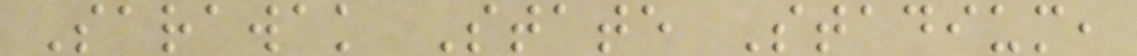Sarawak State Stadium,
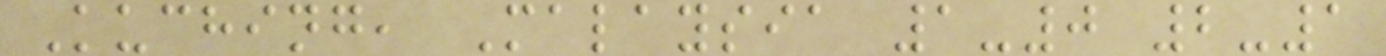Kuching, Malaysia 1-0 2-1
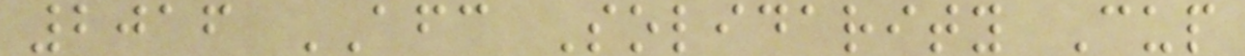2016 AFC Solidarity Cup
